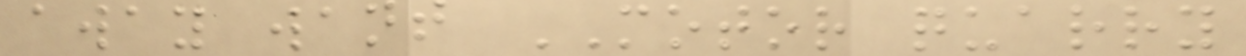away want MOTOR quarry
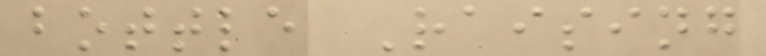bottle Raising
